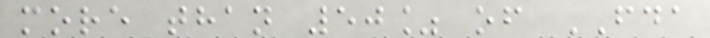more than 50% of FDA
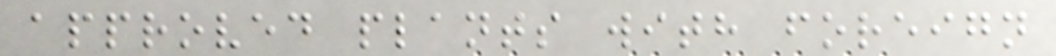approved plants with foreign
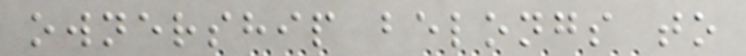ownership belongs to
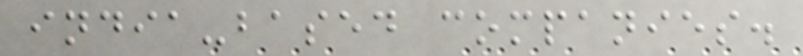india-based companies.
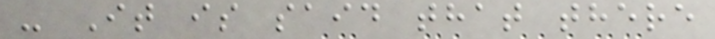- It is said that there
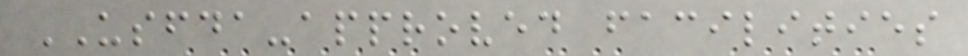USFDA-approved facilities
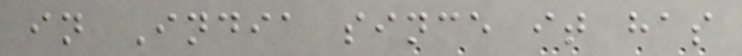in India since it has
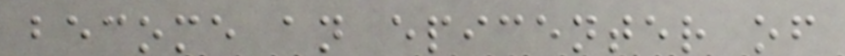become an epicenter of
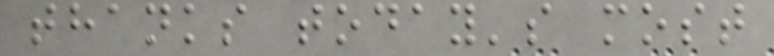thanks today's most
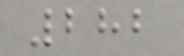282
